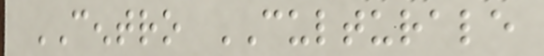CENTRO CULTURALE
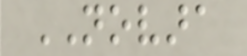NOVARA
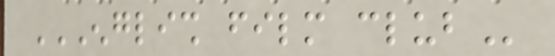ENGLISH FILM CLUB
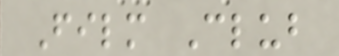Film Club
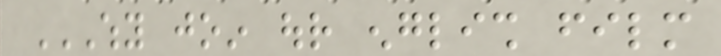WHY JOIN OUR ENGLISH FILM
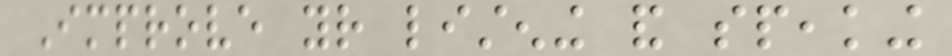Improve your listening and speaking
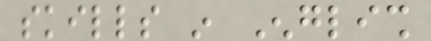skills in English
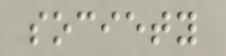society
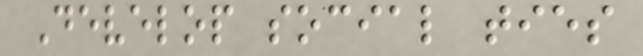Develop social ties
